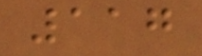117
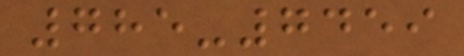785-7459
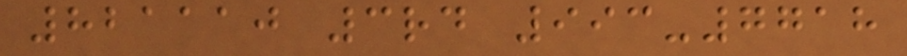821110 3rd 993-7718
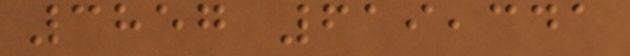3857 619,341
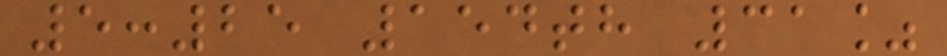5:25 154th 31%
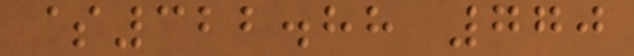$322.88 770
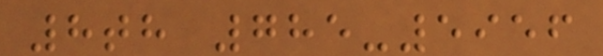8th 785-5956
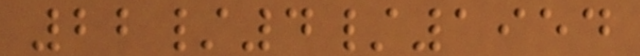22/4/1954
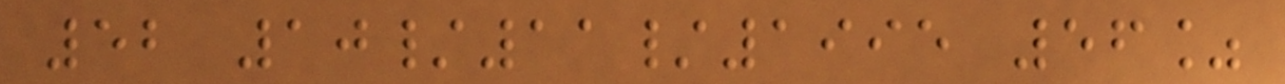52 10/11/1995 56%
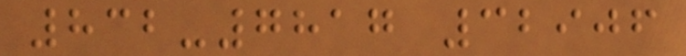832-7817 32906
